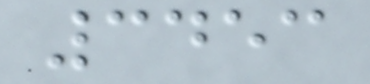3453
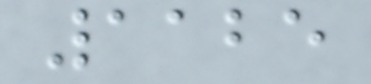1125
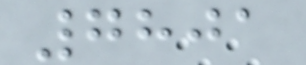7801
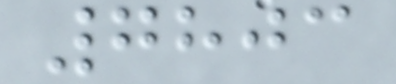7803
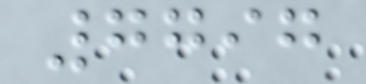7797
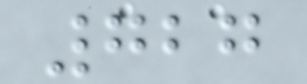727
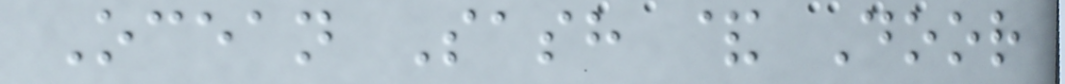Ocean Sash & Door
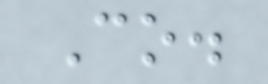Co.
